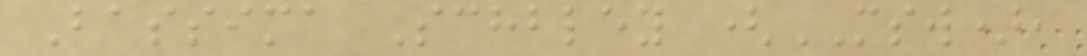Bassima Schbley (MSW),
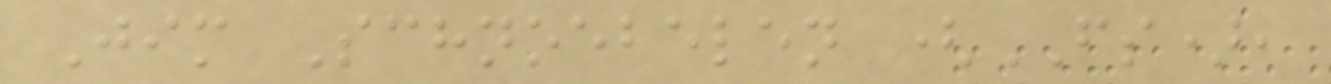Jim Schnoebelen (FS),
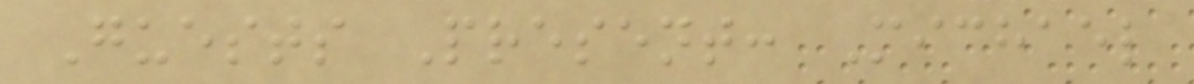Guests Present: Michael
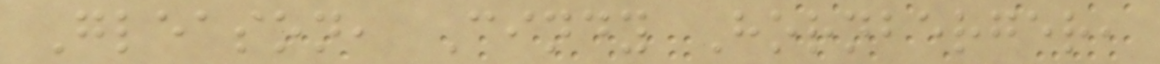Gleason, Cindy Hornberger,
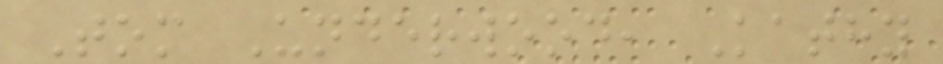Tom Underwood, Kathy
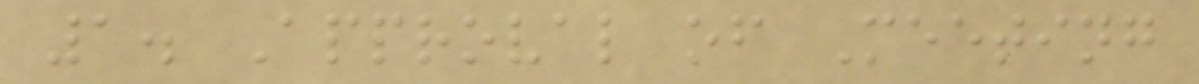1. Approval of Meeting
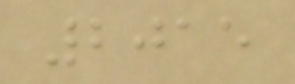2015
